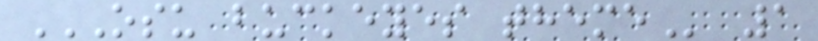OSU BUCKEYES THEME 1
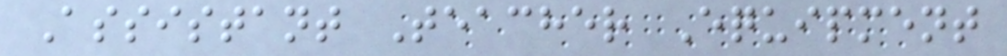Assistant Teacher Equipment
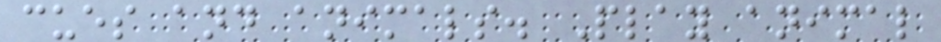cues and animals. Play animal
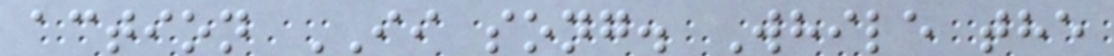action II song. While the
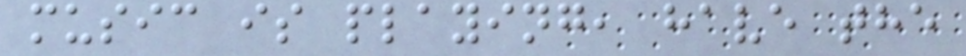music is playing, have the
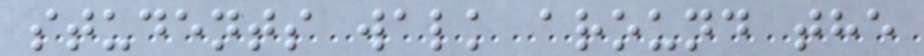students walk around the
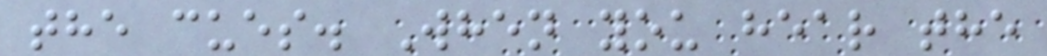the cues. When you hear the
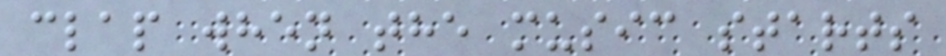clap when the music starts
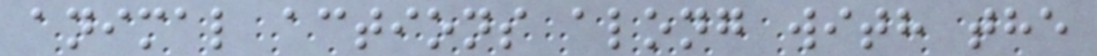animal actions along with the
